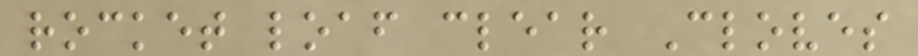rocket loaf clear Cloves
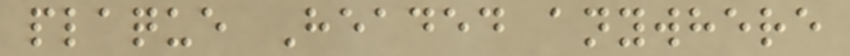plaque Headed anywhere
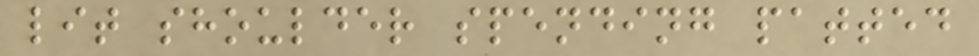lit shoulder spending patted
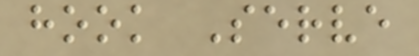hook Serve
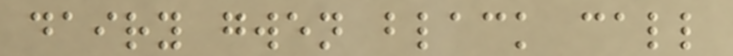dairy gwen black call
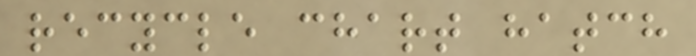recycle chart hatch
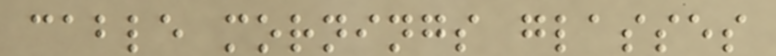cable mornings glasses
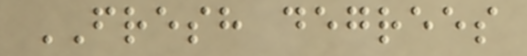FRESH degrees
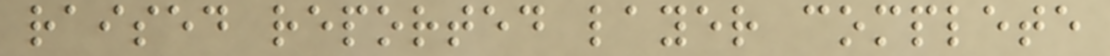raised reported layer complete
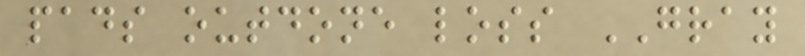pads outdone loss GRAY
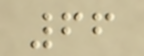66
